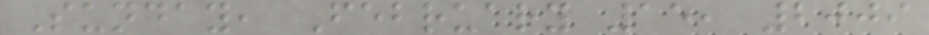Sunday, February 15, 2009
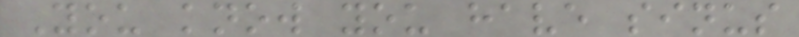You know you have sinus
